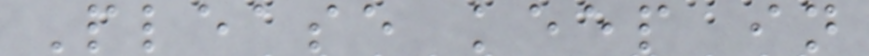Please keep in
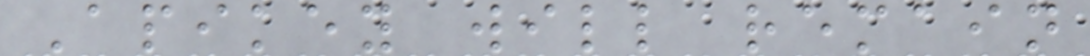Apikey will remain
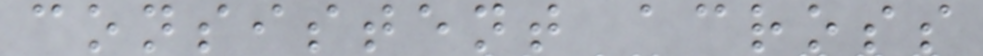consistent across
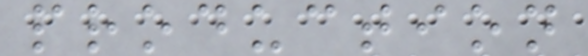production
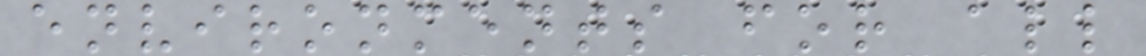environments for all
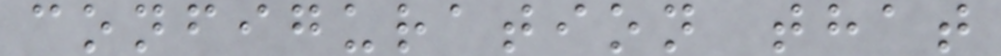configuration that
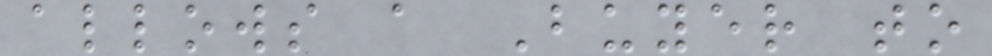allows a Buyer to
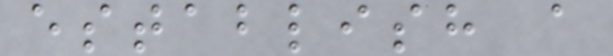establish a
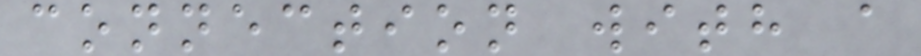connection with a
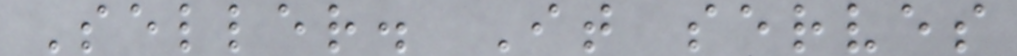Seller. It serves
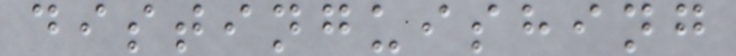distinguishing
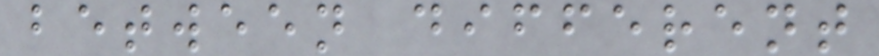between different
